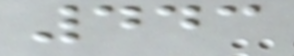443
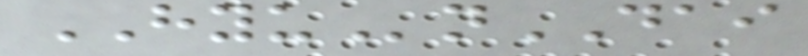HYUnDAI
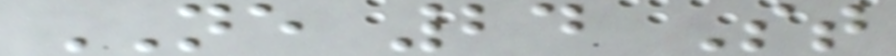NE 24 St
